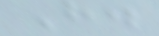H.
